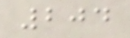204
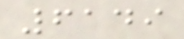6149
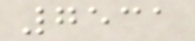7531
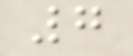7
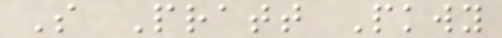S Pratt Pkwy
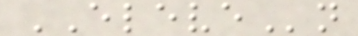ELEVEn
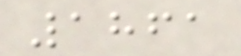1861
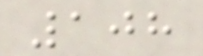108
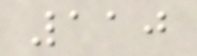110
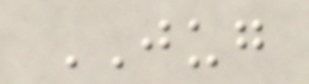JUG
